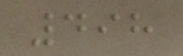498
